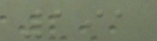191
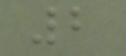2
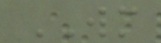WM
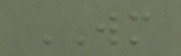WM
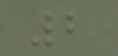2
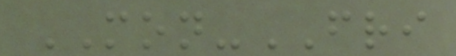MON-FRI
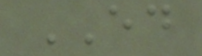ED
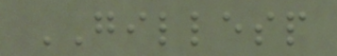GILLESP
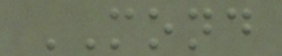MOND
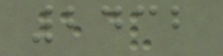2432
